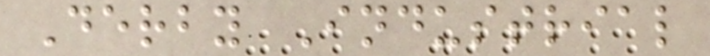Derby Industrial
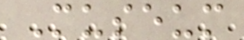Museum
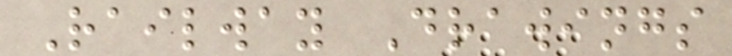Railway Drawings
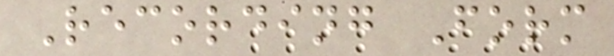Recording Form
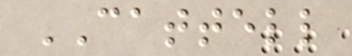CATTELL
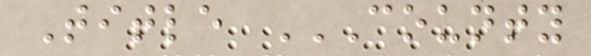Title COUNTY
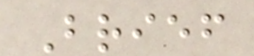Brief
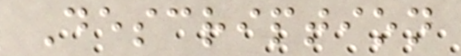Description
